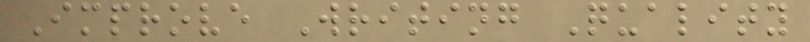Improve Writing Quality
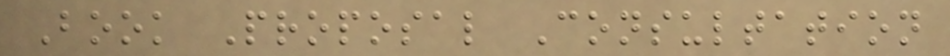Book Proposal Consultation
